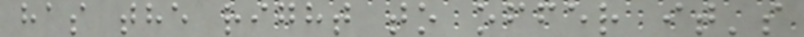has the right to offer it's
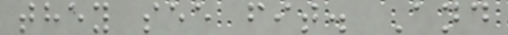they see fit. And
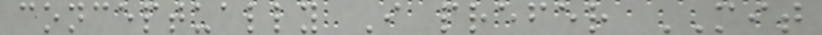conceptually I prefer MIT
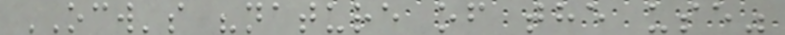OCW's "nature of the use"
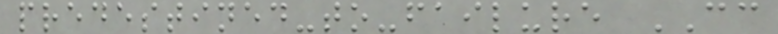predestined-to-failure CC
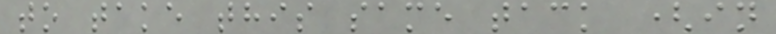to take this same tack (in
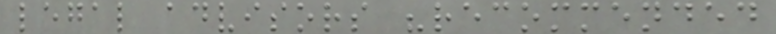legal advisors "recommended
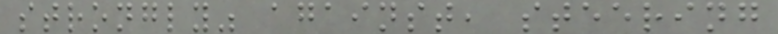strongly" against, steering
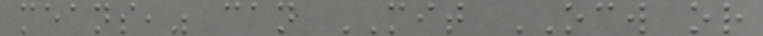means," can MIT OCW or
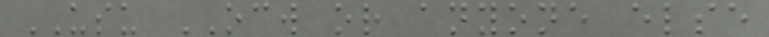USU OCW or anyone else
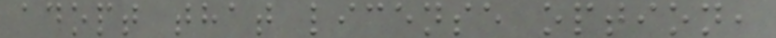adopt that license option,
